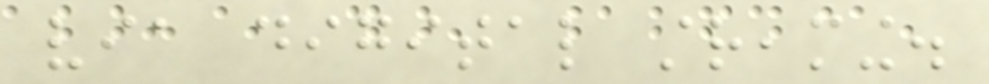via digital streaming.
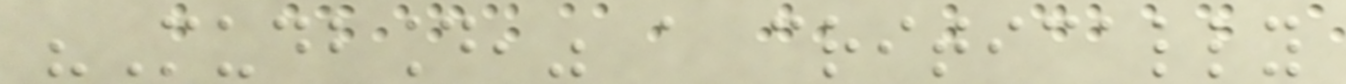"Mudbound," a critically
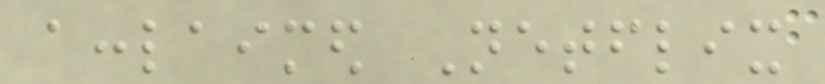acclaimed Netflix
